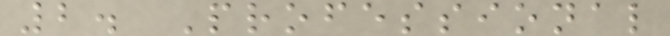2. Professional
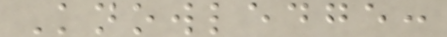Knowledge:
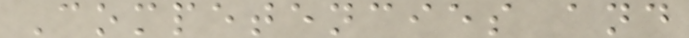Competencies and
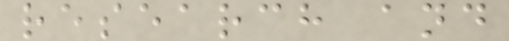research and
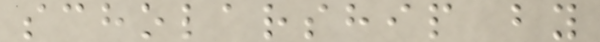scholarship by
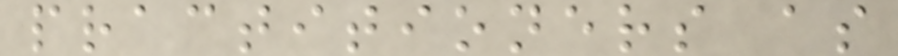practitioners as
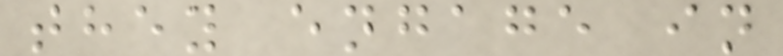they engage in
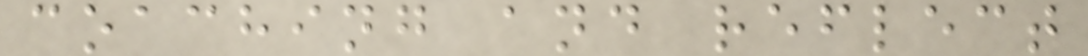coaching and reflect
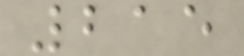215
